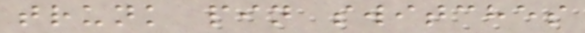trunk pin switches
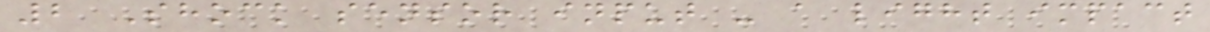2 Shock sensor input - a light impact
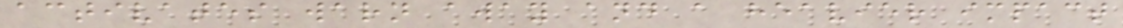activates warn away and a heavier impact
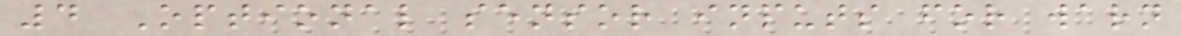4 Optional sensor inputs for warn
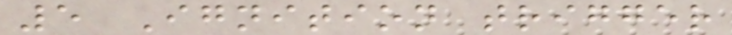5 Ignition trigger
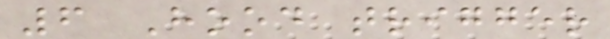6 Hood trigger
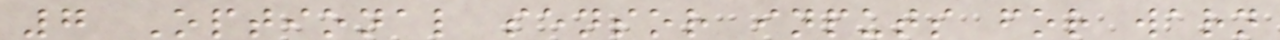7 Optional sensor inputs for warn
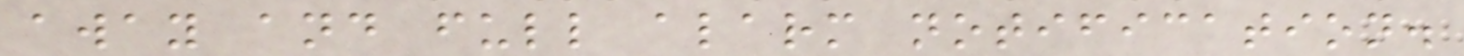away and full alarm notification.
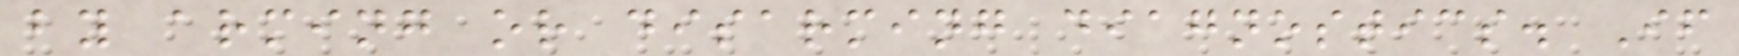by arming or disarming diagnostics. If
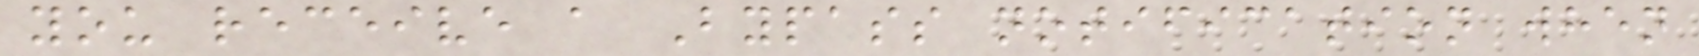you receive a Bypass notification when
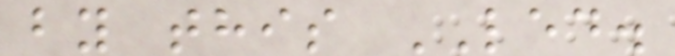by this LED.
